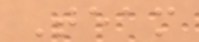Team
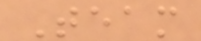Team
